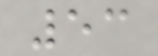53
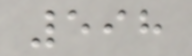598
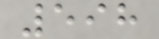598
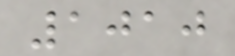1010
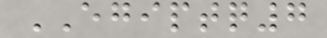EGIPTQ7
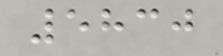5830
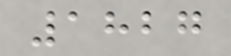1827
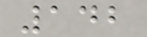142
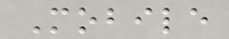Mobile
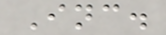Inc.
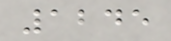1245
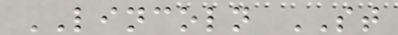LINCOLN ST
